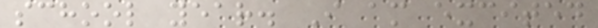school year. I am excited
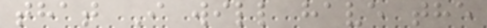that I will have the
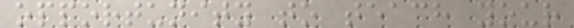opportunity to teach your
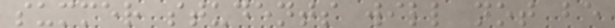summer students will not be
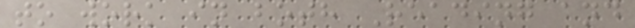to work in both Reading and
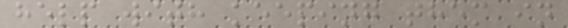help with keeping them in
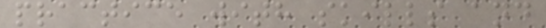practice with skills and
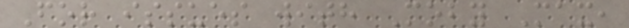For issues with Moby Max,
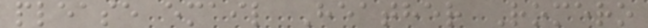please email Heather Romero
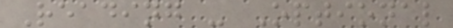Reading - Optional
